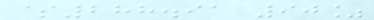$288.91 90%
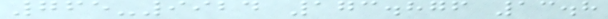765-9924 173.876 13.8
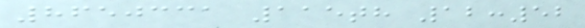8650331 115th 12:52
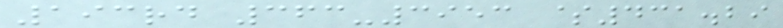193rd 363-3953 $431.29
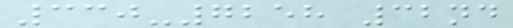330-7258 32nd
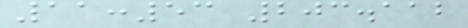11:53 203.112
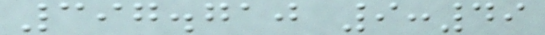397.710 9:49
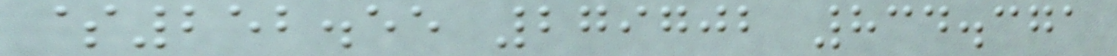$252.55 279702 834.371
